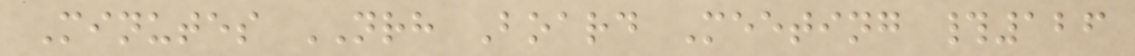Minutes NRH Board Meeting #126
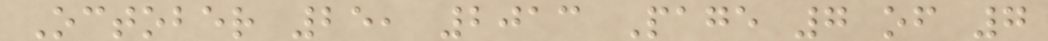October 25, 2013 Page 7 of 7
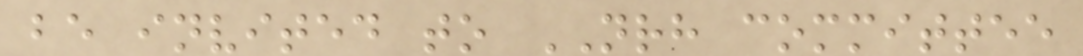be invited to NRH committee
